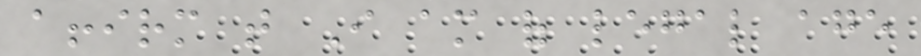affirm that I am of legal age
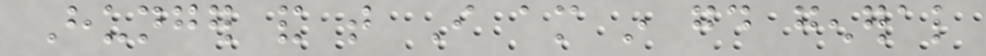Hunger and that I am in good general
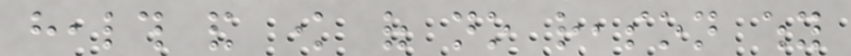health and know of no reason why
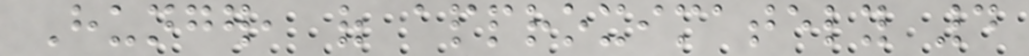Hunger, of approximately 4
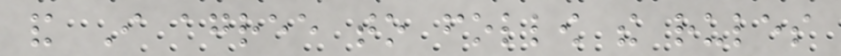and I agree to follow the rules
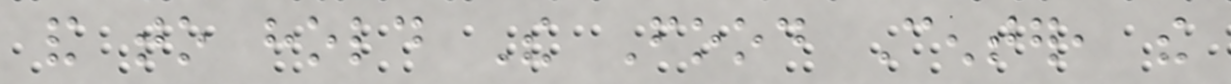and to hold The Food Center, the
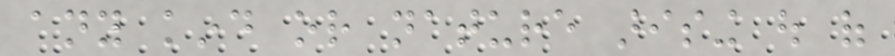any kind or nature arising out of
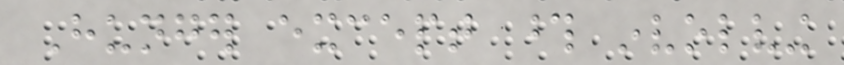Hunger except those involving
